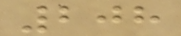208
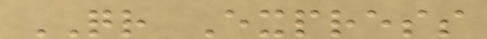QR Express
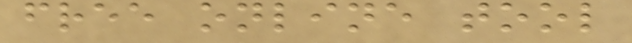free online tool
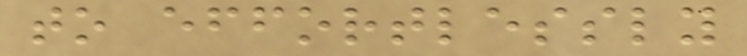to effortlessly
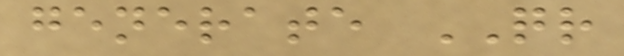generate QR
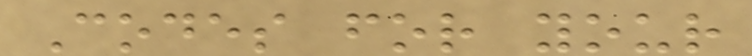Codes for your
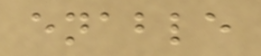enable
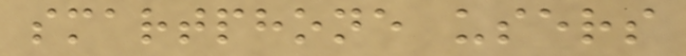smartphone users
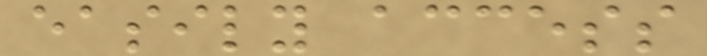easily access
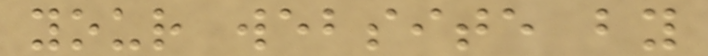your website by
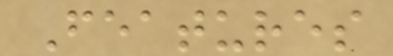Features
